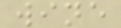wine
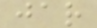jar
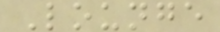Lounge
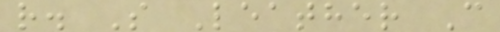r. S Leather C
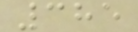385
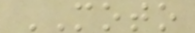MOTO
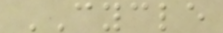CYCLE
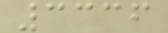3336
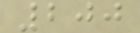200
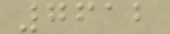7612
